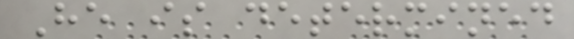He is determined
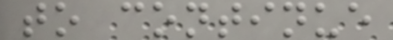to continue
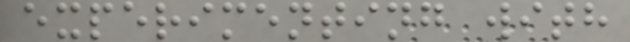experimenting with
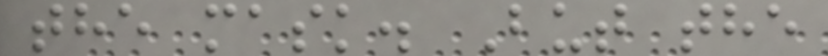the mask. But the
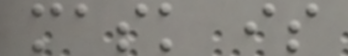mask is
